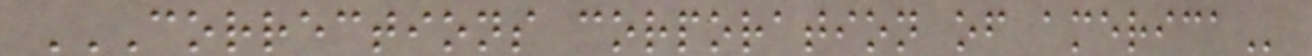CORRECTIONS CORPORATION OF AMERICA
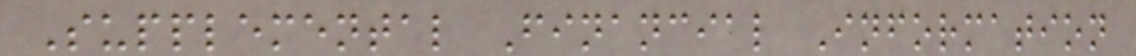Supplemental Financial Information
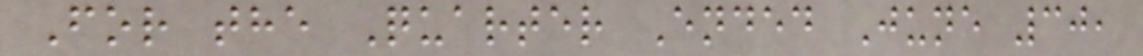For the Quarter Ended June 30,
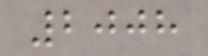2008
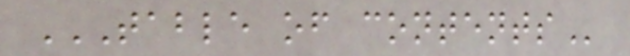TABLE OF CONTENTS
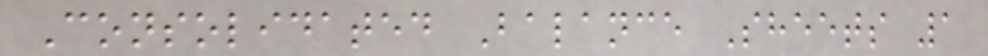Consolidated Balance Sheets 1
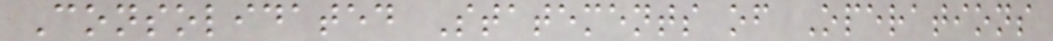Consolidated Statements of Operations
